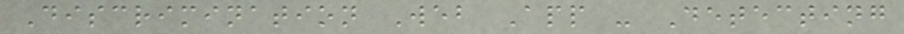Discrimination Web App - Detecting
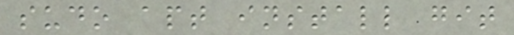sudo apt install git
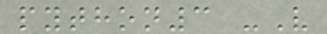python3 -V
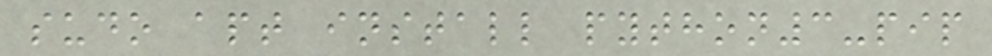sudo apt install python3-pip
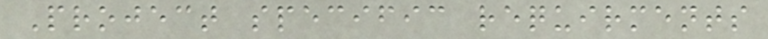Project specific requirments
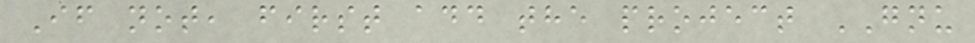If not, first add the project GNU
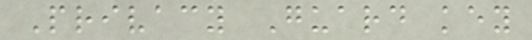Privacy Guard key
